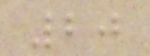20
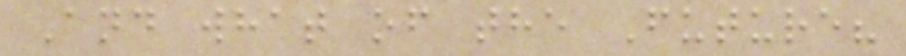And what of the Future?
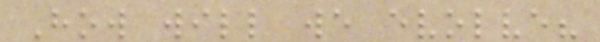How will we evolve?
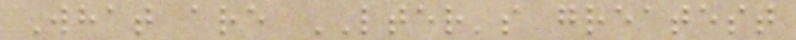What are LTER's greatest
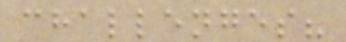challenges?
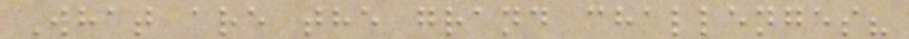What are the grand challenges?
